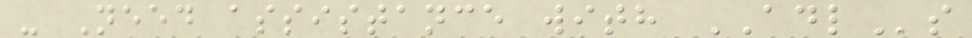- Need assistance with ADLs
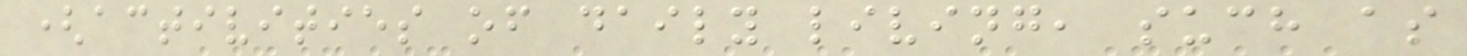(activities of daily living, such as
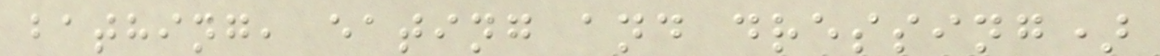bathing, eating and dressing)
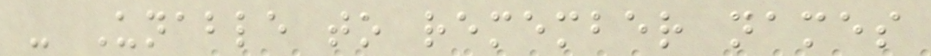- Unable to remember names
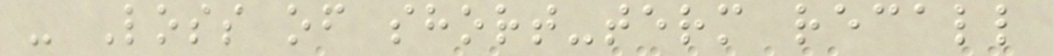- Loss of short-term recall
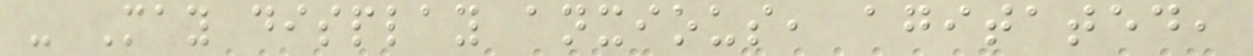- May display anxious, agitated,
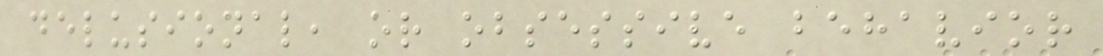delusional, or obsessive behavior
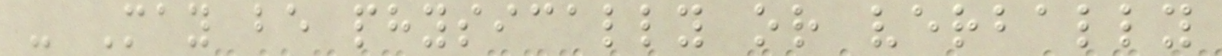- May be physically or verbally
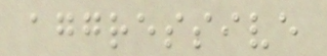aggressive
